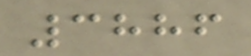3886
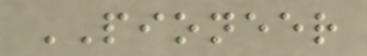PIONEER
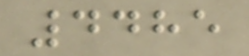4485
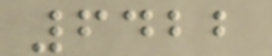6422
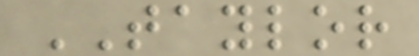TAYLOR
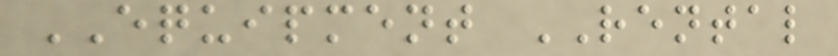EQUIPMENT RENTAL
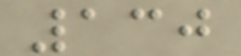130
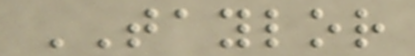TAYLOR
